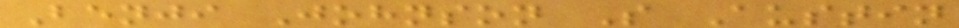Benji Johnson S Austin
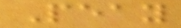Peay
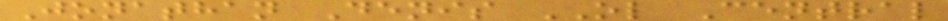Jonathan Denis OL Central
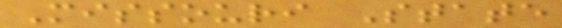Missouri State
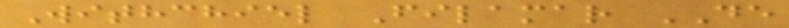Withchiel Filamar DE
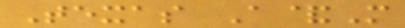Texas A&M
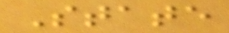State
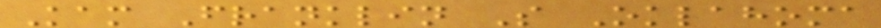Kam Franklin S Oklahoma
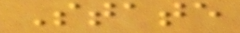State
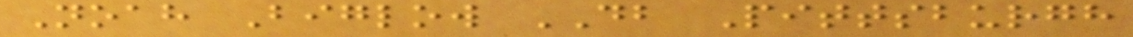Noah Biglow DB Pittsburgh
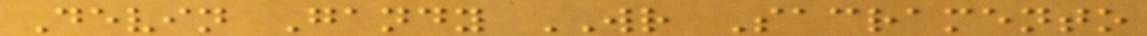Devin Gandy WR Sacramento
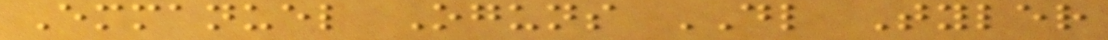Emmanuel Oguns DL Tyler
